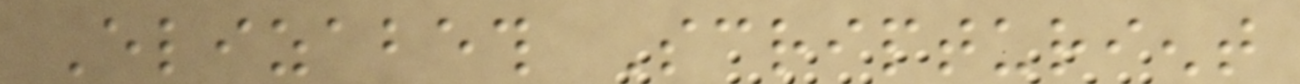Elizabeth Scripturient
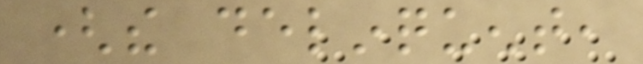(the delinquent,
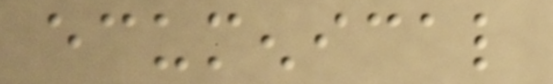ecumenical
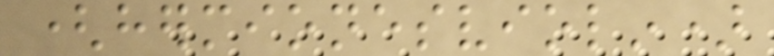(hermionesviolin)
